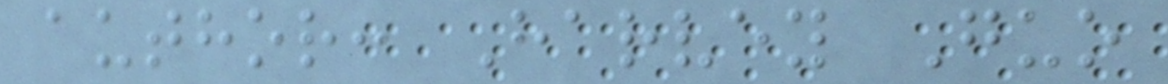author: Harvey Guo
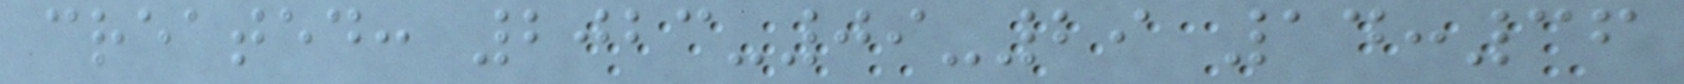created: 2023-09-29 14:36
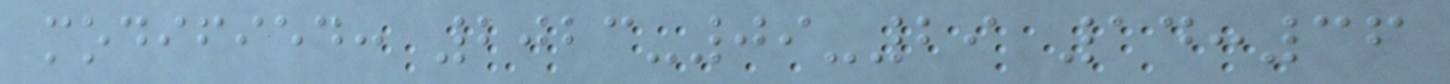modified: 2023-09-29 14:36
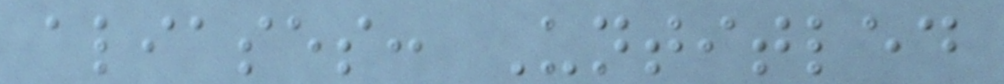aliases: Untitled
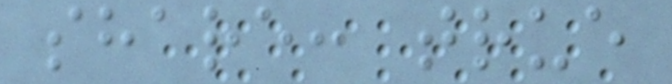share: true
